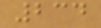234
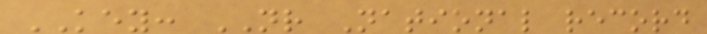KEY: NR National record
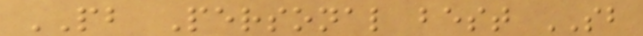PB Personal best SB
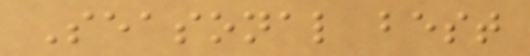Seasonal best
